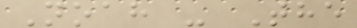Noah - The
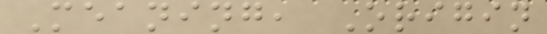Meaning, Origin
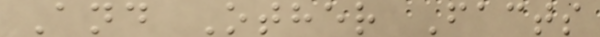And Other Facts
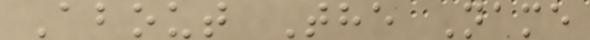About The Name
